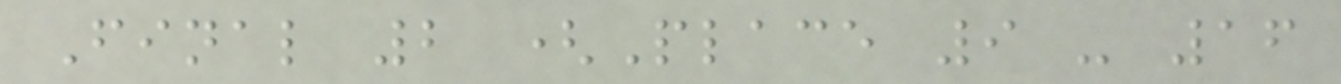Final 2 (Place 9 - 16
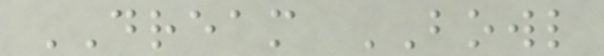DREAM BOWL
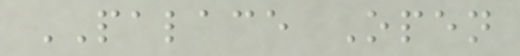PALACE Open
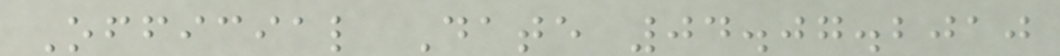Official Date 04.07.2010
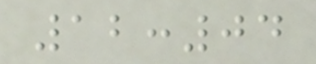12:04
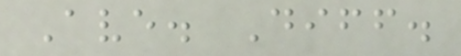Ave. Diff.
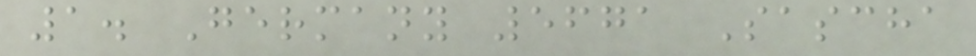1. Germany 5671 Sascha
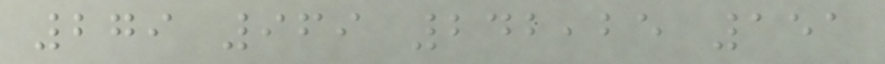279 969 242,25 151
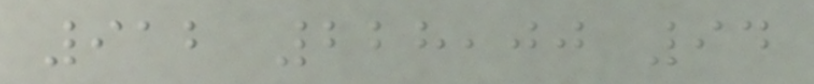912 228,00 94
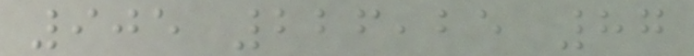905 226,25 87
